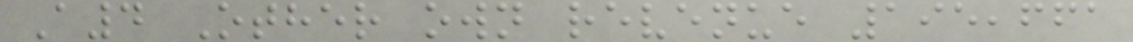A4 Other own revenue 195,661
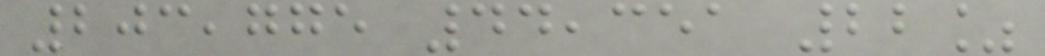203,775 44,351 22%
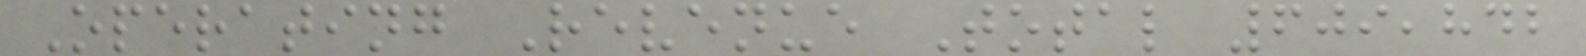Operating Revenue Total 609,842
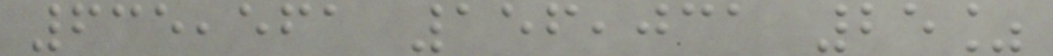635,561 156,031 25%
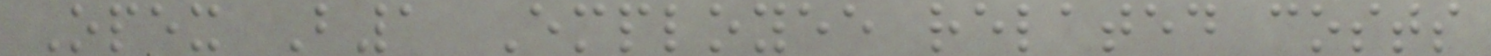Opex B1 Employee related costs
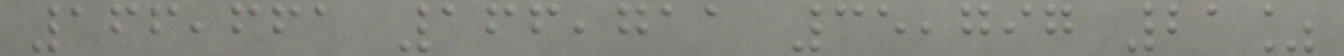166,661 166,711 35,797 21%
